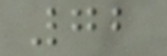72
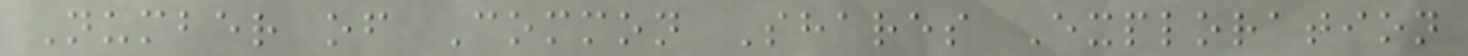Number of Common Shares Exploration
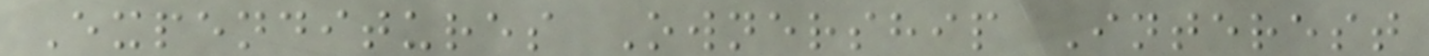Expenditures Ownership Interest
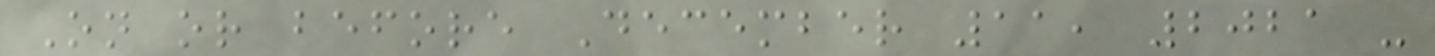On or before December 11, 2021 -
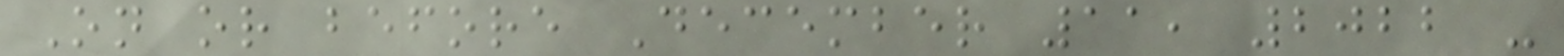On or before December 11, 2022 -
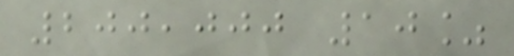200,000 10%
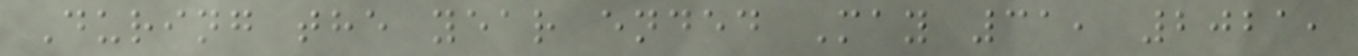During the year ended May 31, 2021,
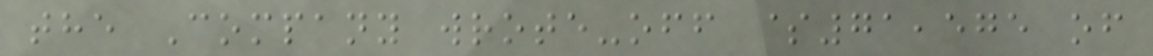the Company wrote-off $71,575 of
